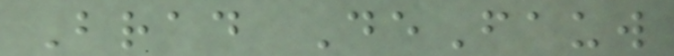Brad DeFauw
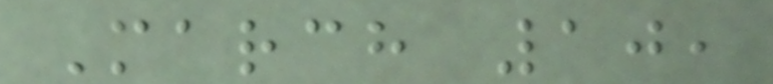March 10,
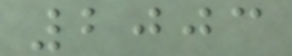2003
